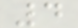4
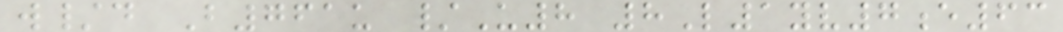w/d B761u /U8 8L1yv7e63
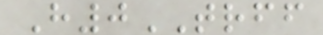H0TRFF
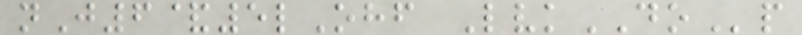nJ6&5lOhf LvkDOp
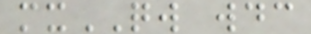mxQW wdc
